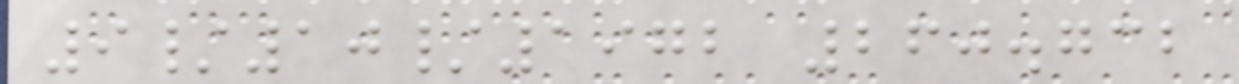9/10/1972 260.732
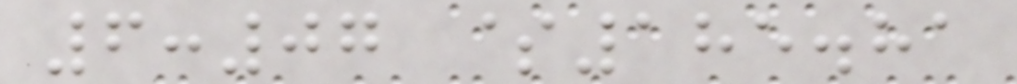6:07 $185.81
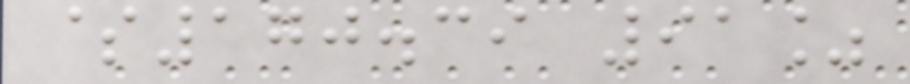$170.39 91%
